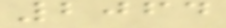2064
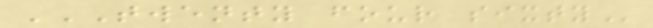TWENTY FOUR SIXTY
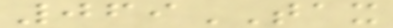069TAX
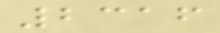2316
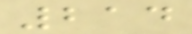214
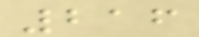216
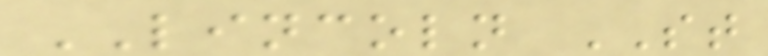LINCOLN ST
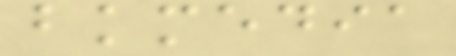bkmedia
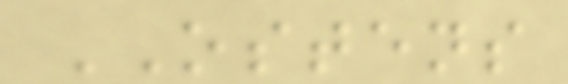OSTENS
